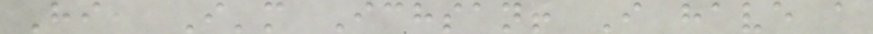Hi, I'm Ichsan! I have a
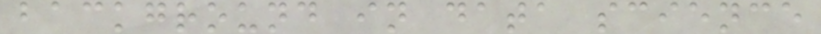background in data science
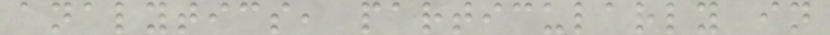analytics, particularly in
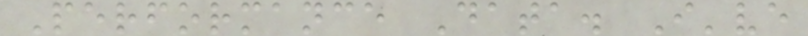Performance Data. I've
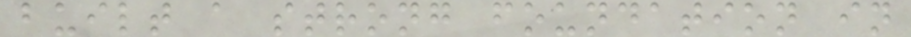built a strong foundation in
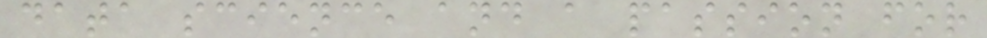data science and a passion for
